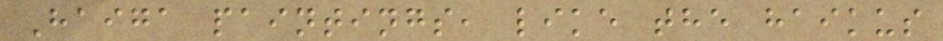Haiga paintings, like the haikus
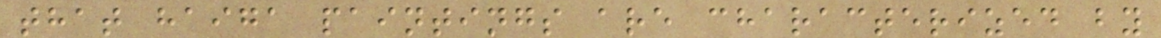that haiga paintings are characterized by
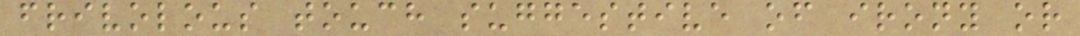frivolous touch suggestive of irony or
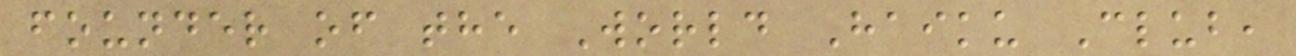founder of the World Haiku Club,
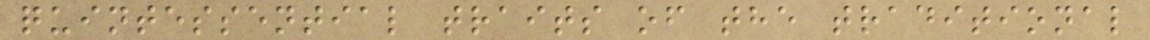quintessential traits of the traditional
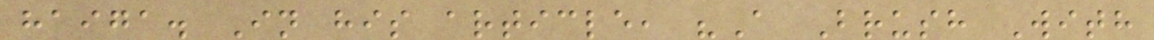haiga. In his article, "A Brush With
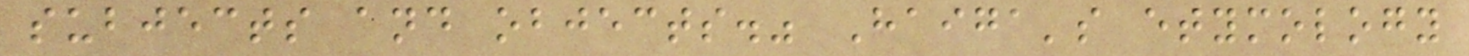subjects and objects." Haiga's etymology
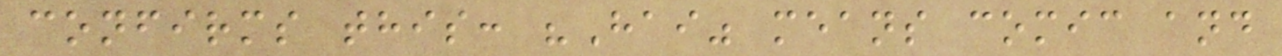confirms this: "Hai" means comic and
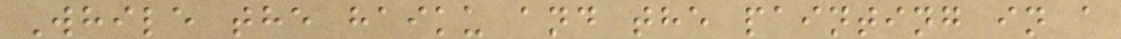While the haiku and the painting in a
